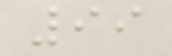99
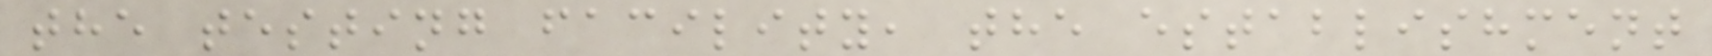the testing facility, the establishment
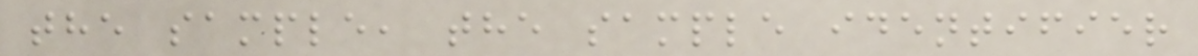the sample, the sample identifier
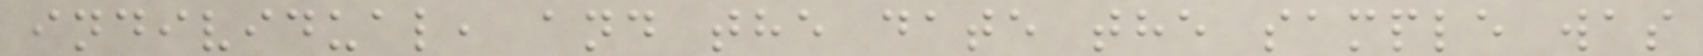individual, and the date the sample was
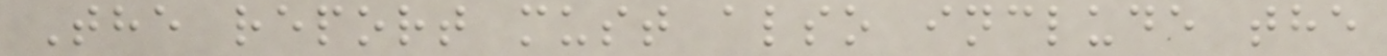The report must also include the
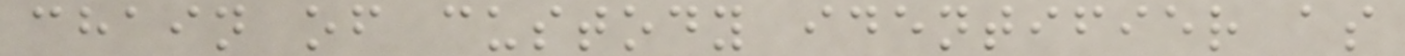chain of custody identifier as
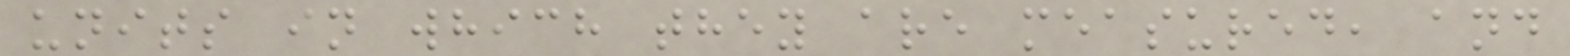units in which they are measured, and
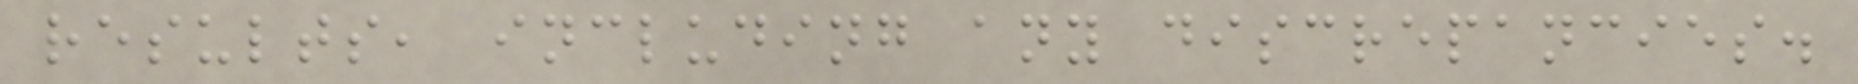results, including any discrepancies.
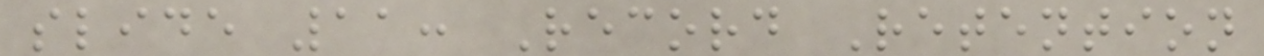slide 11: Record Retention
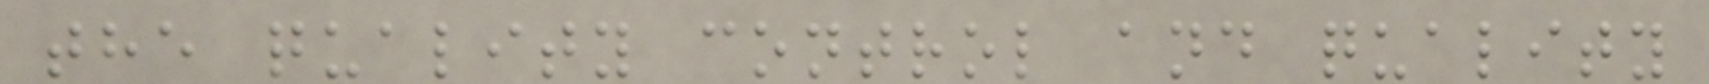the quality control and quality
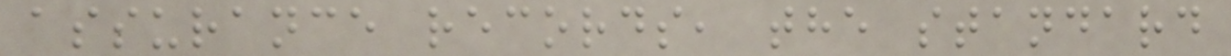assurance records, the standard
